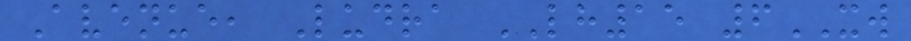Avenue, Ludra LH15 6XW
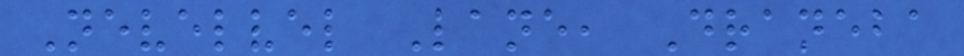Nevelvel Lane, Draneba
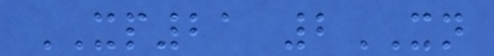XP21 2XN
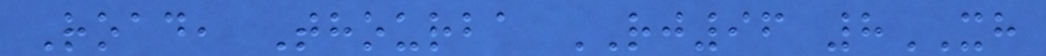Road, Thourba RJ96 8XH
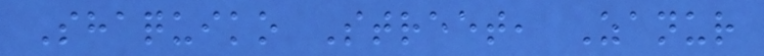Shaquiko Street, Zanur
